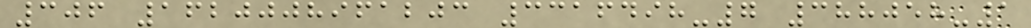306 1620008961203 3316498-7 388058-1
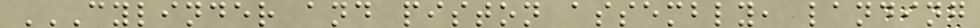CYLINDER AND PISTON ASSEMBLY, LANDING
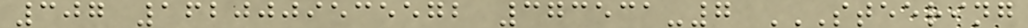307 1620009535572 373531-7 STEERING
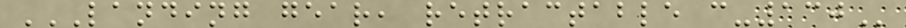LANDING GEAR, RETRACTABLE C-130
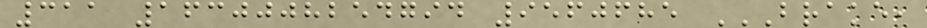311 1630008254794 9560685 BRAKE,
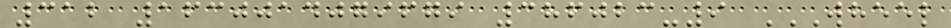312 1630014079679 386023-9 WHEEL
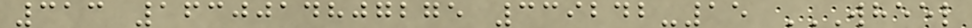313 1630014807275 339242-15 WHEEL
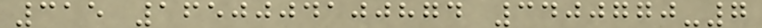315 1650004100874 3400770-7
